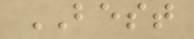BEST
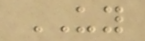UY
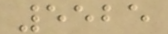5525
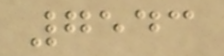7543
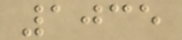1035
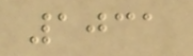1031
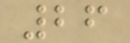26
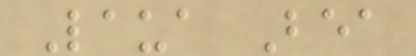Laua Bea
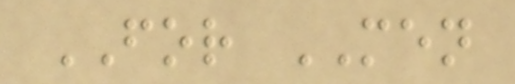FOR MEN
